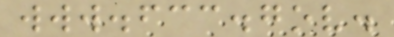www.fcc.gov.
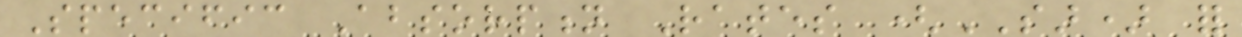Specific Absorption Rates (SAR) for
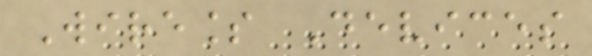Wireless Devices
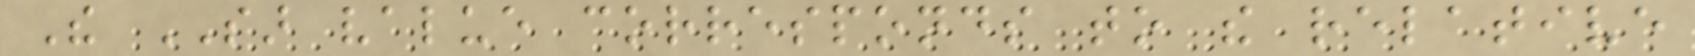The SAR value corresponds to the relative
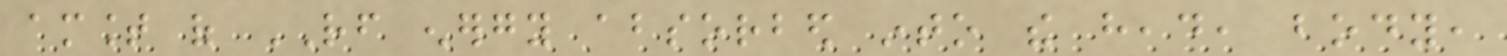amount of RF energy absorbed into the head, body,
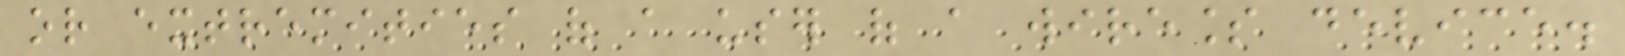or extremities of a user of a wireless device.
